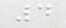4
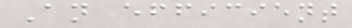An efficient
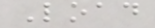Load
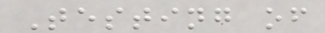Testing of
